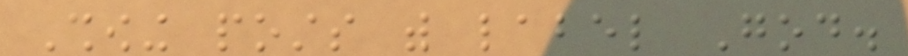Showing posts with label God.
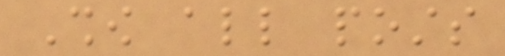Show all posts
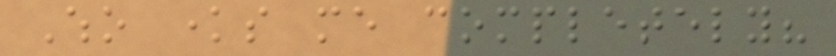Who knows me completely?
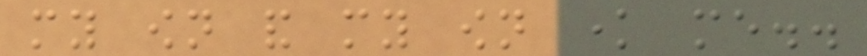my own and my own know me..
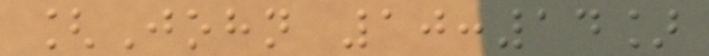[John 10:14]
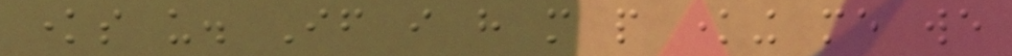knows us. If i have more people knowing me we
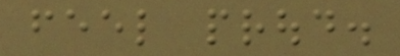feel proud.
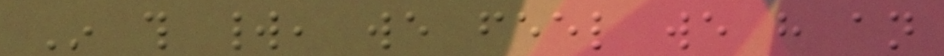In this world, we feel we have an
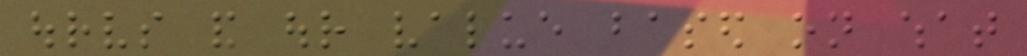ourselves and our value based on what
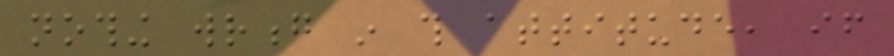nothing wrong in this attitude, if
